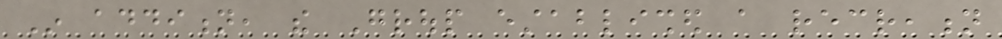In addition, the Group established a recreation
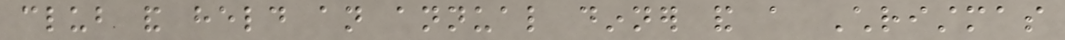club and held an annual dinner and a Christmas
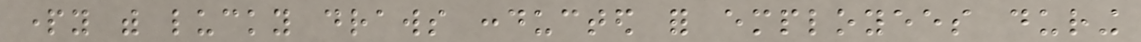party with lucky draws conducted for employees during
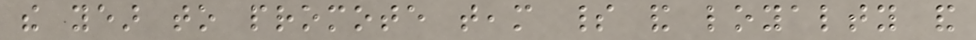the year to promote team spirit and loyalty and
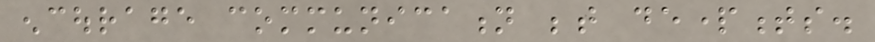encourage communication between departments.
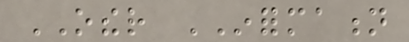OTHER INFORMATION
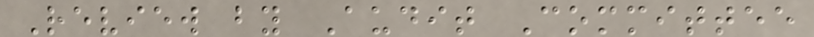Review by Audit Committee
